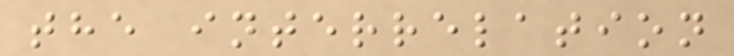the interrelation
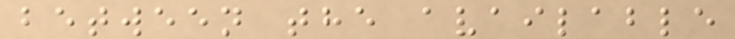between the available
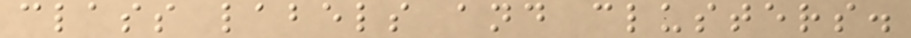class labels and clusters.
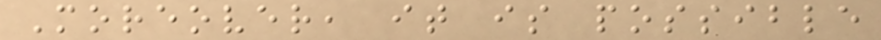Moreover, it is possible
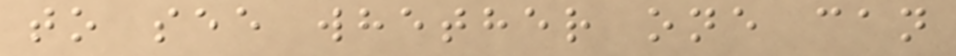to see whether one can
